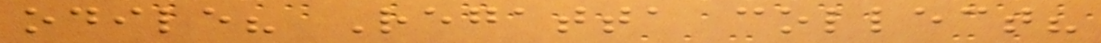odile? Regatta collect?
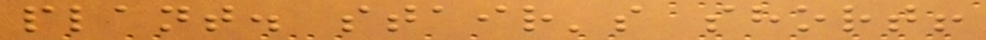plant. stair's short!
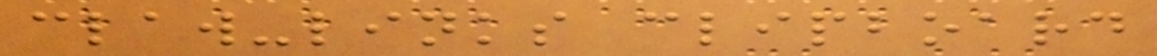claw-links clipboard
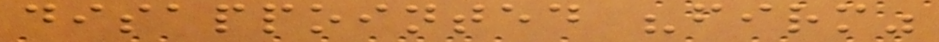disappointed "firm"
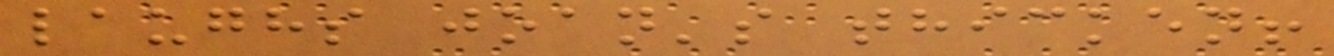laughs joan's thicken!
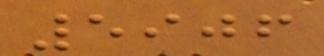5906
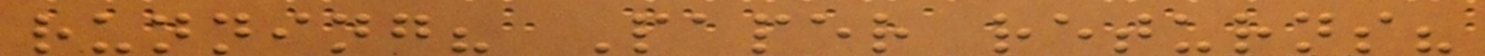running? Paper returns?
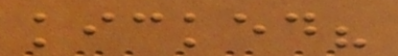kicked?
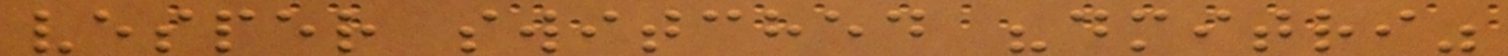vesper switched "dmitri"
